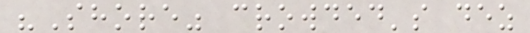"Shore" crowded's dez
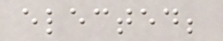elected;
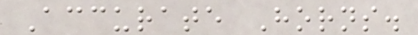Accurate Horns.
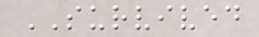SURVIVED
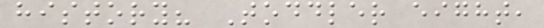history? Toddler eight,
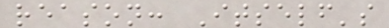reason: Itself's
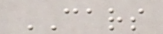CARS
